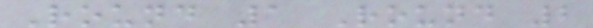Round 1 Round 2
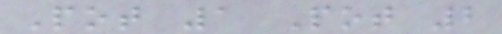Pot 1 Pot 2
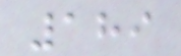189
